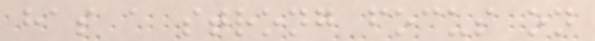has a strong focus on
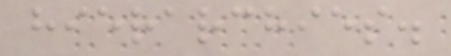hierarchies.
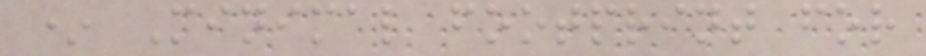* Minimal footprint for
